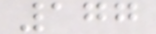177
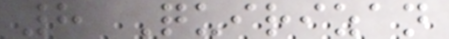8 Quirizan
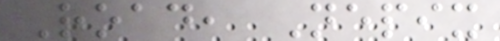Road, Nepix
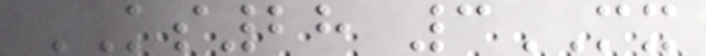KS28 3MX
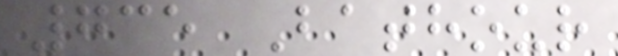735 Bathour
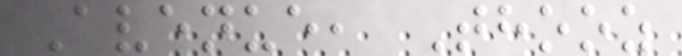Avenue, Thooz
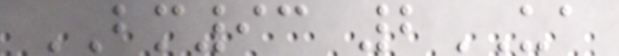BM93 2UA
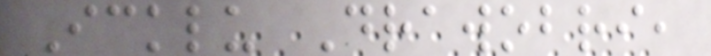Icklu Drawobri,
